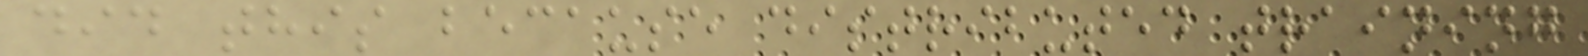did this because distributed training
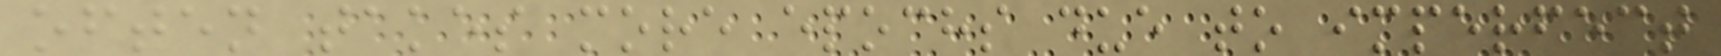often takes more epochs due to imperfect
